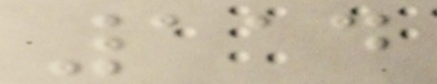114
